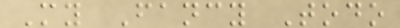My Fancy Todo
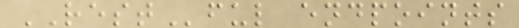RESTful endpoints
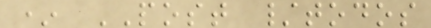* POST /todos
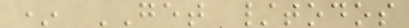* GET /todos
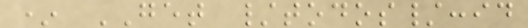* GET /todos/:id
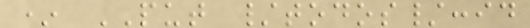* PUT /todos/:id
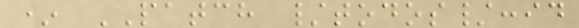* PATCH /todos/:id
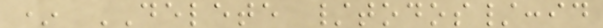* DELETE /todos/:id
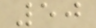50
